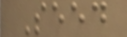Seed
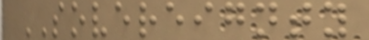SOVEREIGNTY
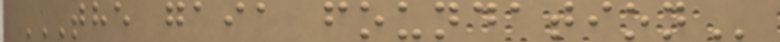THE GAIA FOUNDATION
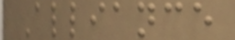Alliance
